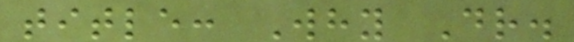title: Why Dr.
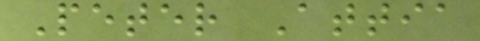Peter Attia
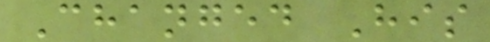Changed His
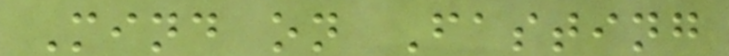Mind on Fasting
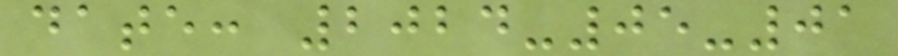date: 2024-05-01
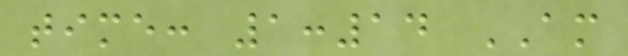time: 1:14 AM
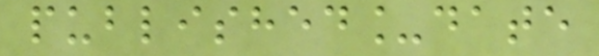published_date
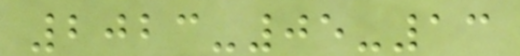2023-05-13
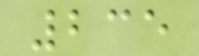235
